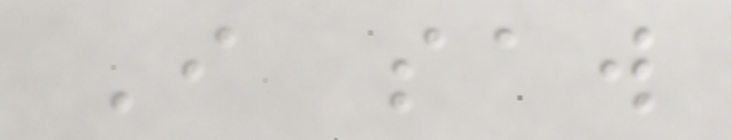I saw
